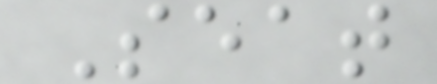Seat
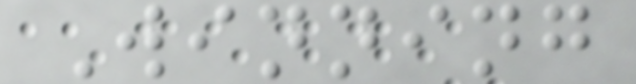Winning
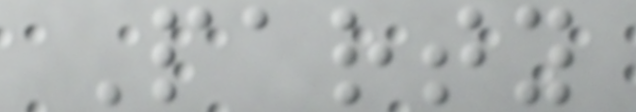Party
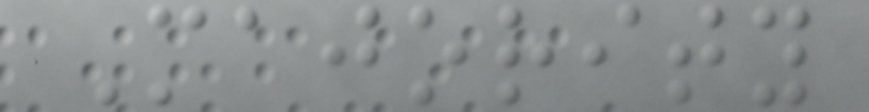Majority
